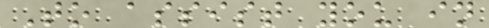To assist you in
